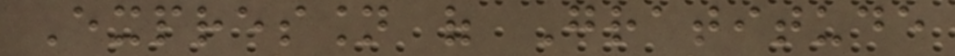Expression of Gratitude
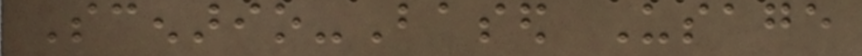Scenario-Based Usage
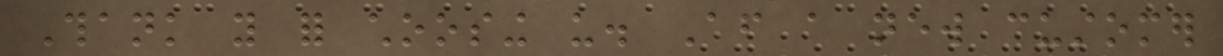Thank you for choosing us. After a new customer
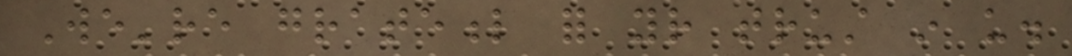We're grateful for your trust in us.
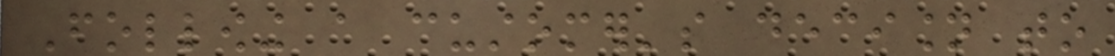Following a customer's decision to
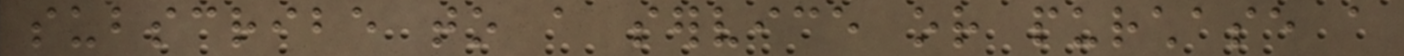subscribe to a service or purchase a
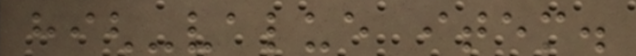high-value item.
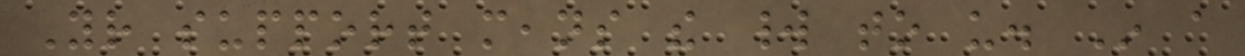Your support means the world to us. In a
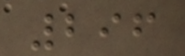296
